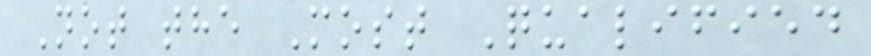Not the Most Qualified
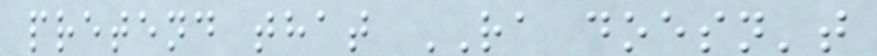pretend that RA doesn't
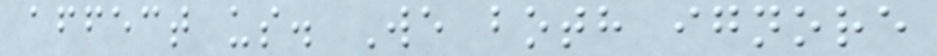affect us. We both ignore
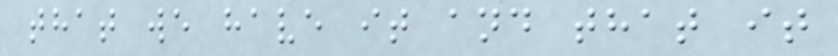that we have it and that it
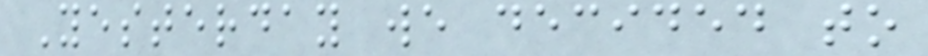Yesterday we decided to
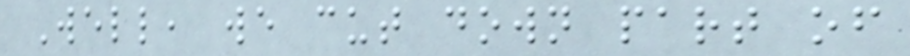Well, we cut down part of
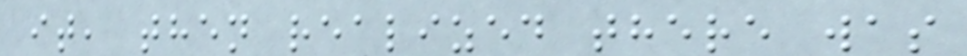it, then realized there was
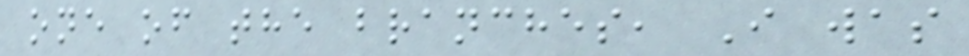one of the branches, I was
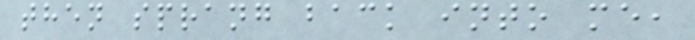then sprang back into me,
